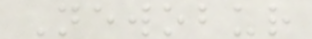Newobur
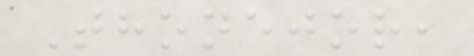Thonejor,
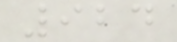924
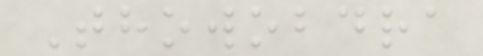Thowobdra
